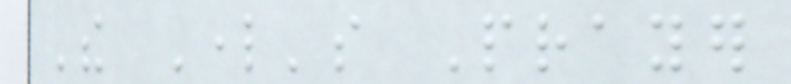The Lord's Prayer
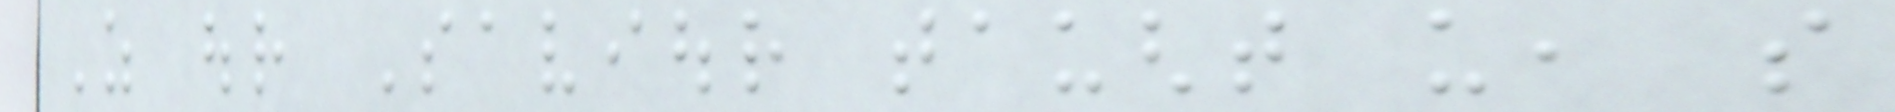As our Saviour taught us, so
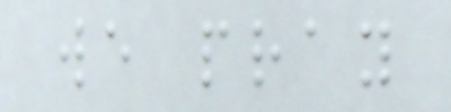we pray
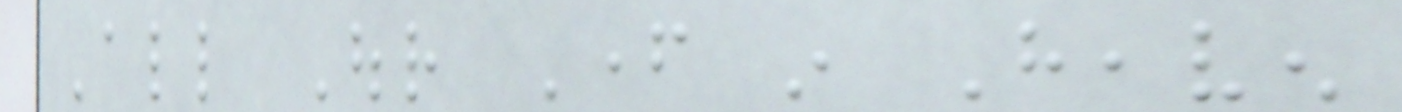All Our Father in Heaven
